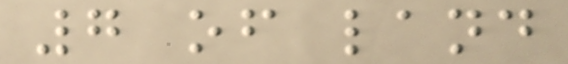7 of land
